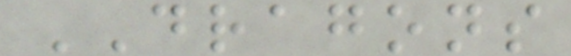DRAGONS
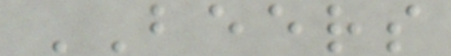BEERS
